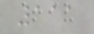111
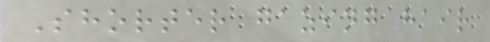Shorter gazing hair
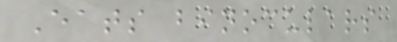Eats binoculars
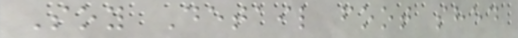Soy Detail foot shed
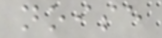noise
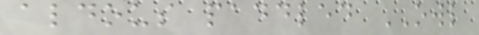aldous paddled OWL
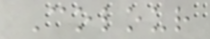Colour
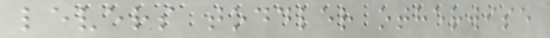levers toddler otherwise
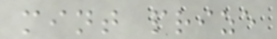mint prize
